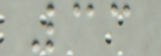33
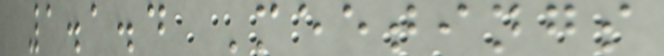1.1.4 Meetings
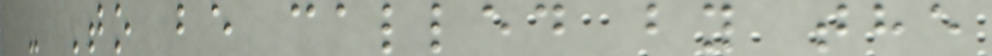- To be called by the
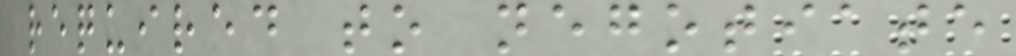required to negotiate
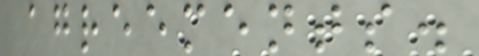agreements.
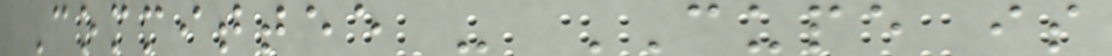Committee - CUPE is
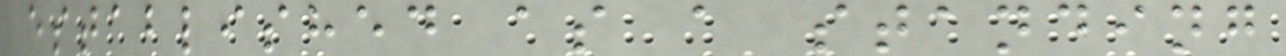established as a standing
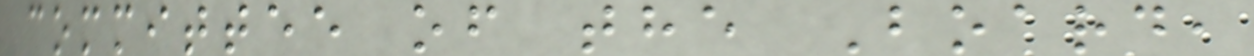committee of the Board,
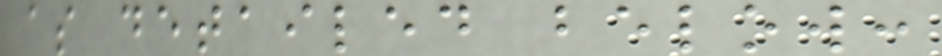as detailed below:
